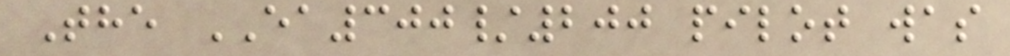The EA300/200 pilot was
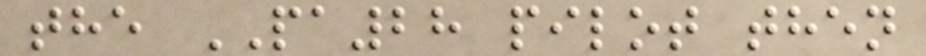the PA28 pilot then
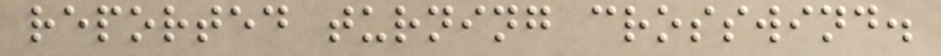reported turning crosswind.
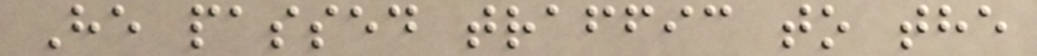He passed traffic to the
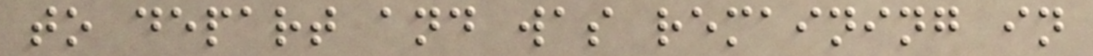to depart and was remaining in
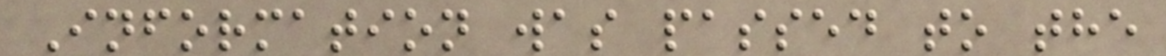Information was passed to the
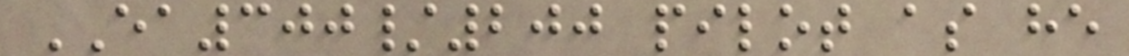EA300/200 pilot as he
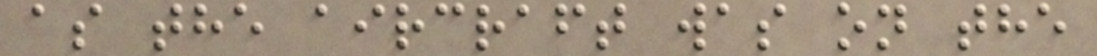as the aircraft was on the
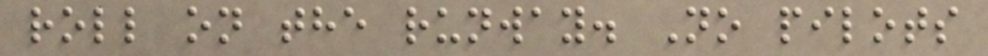roll on the runway. No pilots
